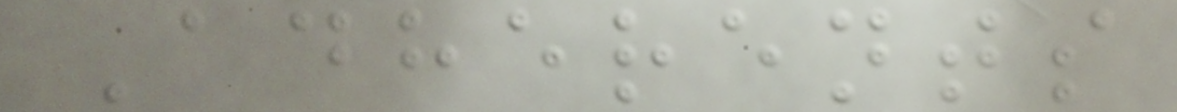Adherents
